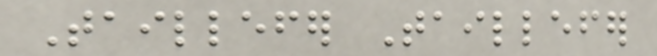Taillefer Taillefer
